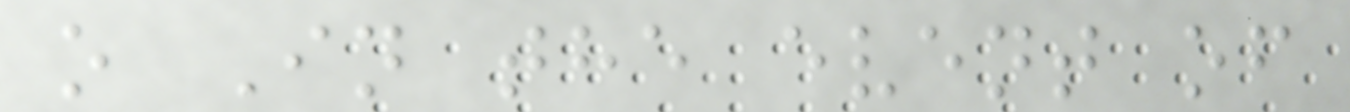o In the event of
